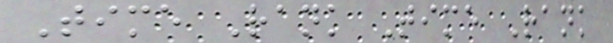Time Rank Time Rank
